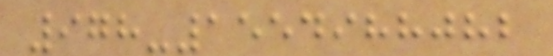978-1554988082
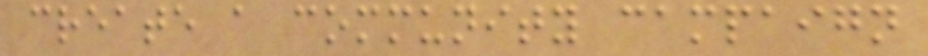create a community campaign
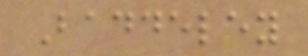Baddeley
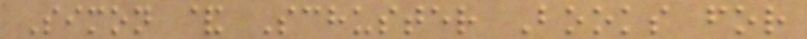Simon & Schuster Books for
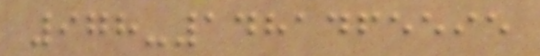978-1481465595
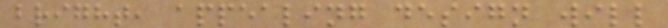bright, appealing design will
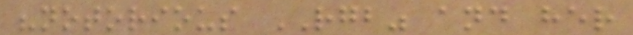"notorious RGB" and her
